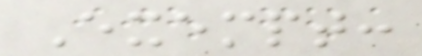Exempt:
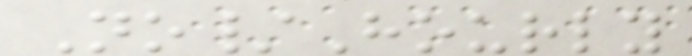No/Hourly
